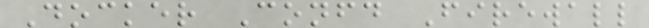Docker Confd Firewall
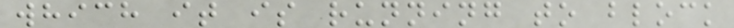which it is running to block
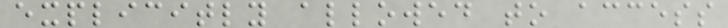explicitly allowed to access
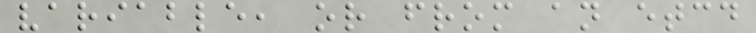variable, or from an etcd
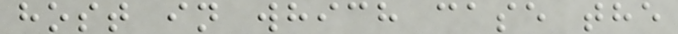host in which case the
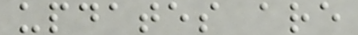updates are
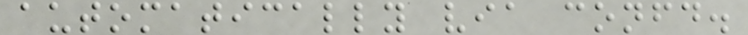automatically via confd.
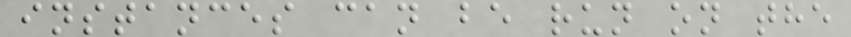instances can be run on the
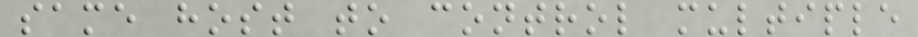same host to control multiple
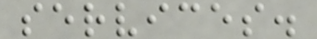services.
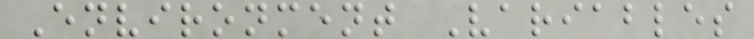Environment Variables
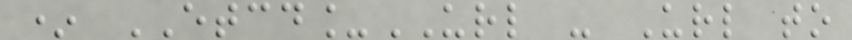* ETCD_URL - Url to
